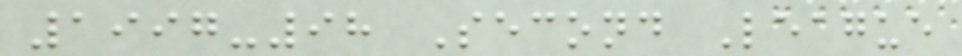1997-98 Second League
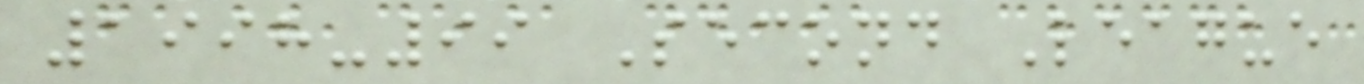1998-99 Second League
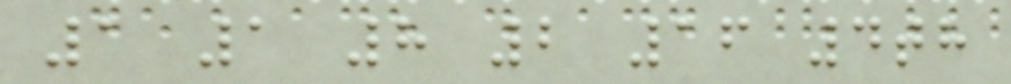1 1 8 2 16 4th
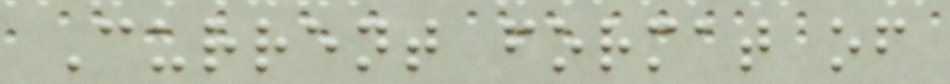Current format of
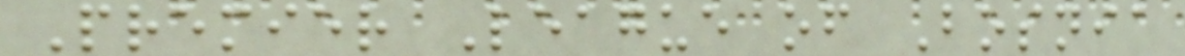Premier League of Bosnia
